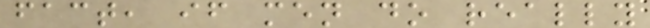fact, if men do really
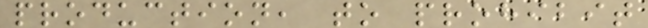production, to prohibit
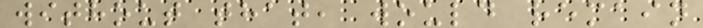without that, would remain
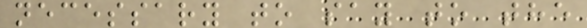necessary to say to the
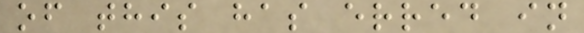of this has erred in
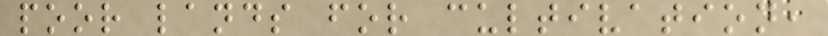poor lands for cultivation,
